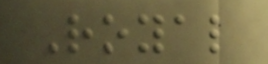Royal
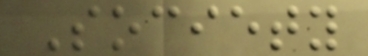Society
